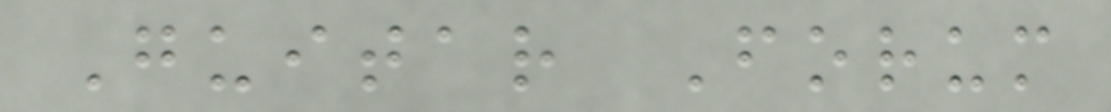Guitar Forum
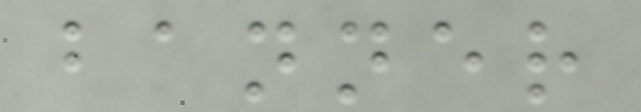banner
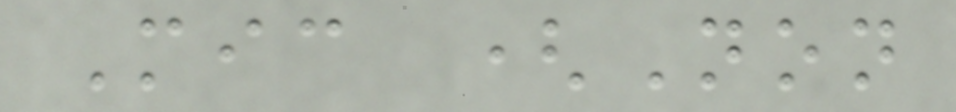Mic (Non
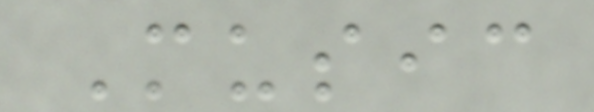Music
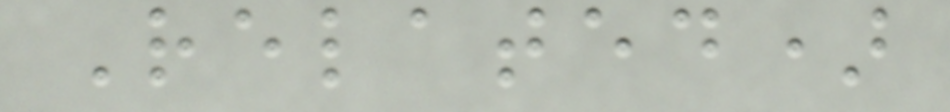Related)
